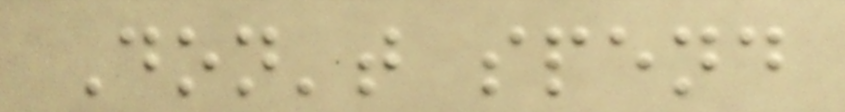Don't spend
